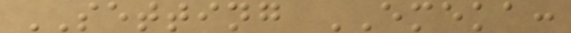SETTING EMEKA:
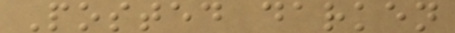Posted darken
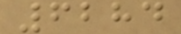6284
